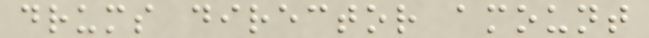drums director amount
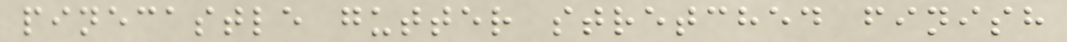pinecastle gutter stretched finish
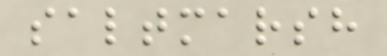saltmarsh
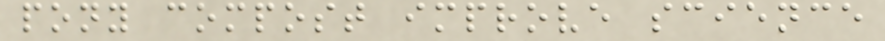pony compost improve science
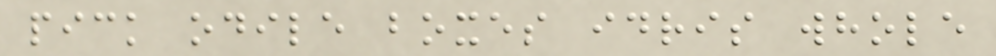pick odile boxes idris whole
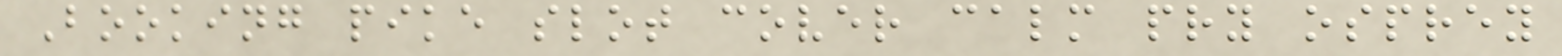Booking pike slot cover calm pry osprey
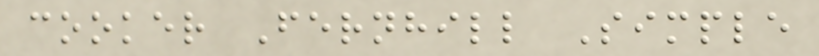cooker Fernhill Simple
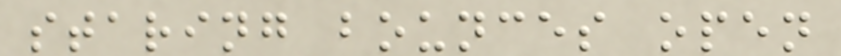staring bounces open
